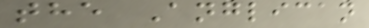the Anglican
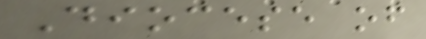Diocese of
